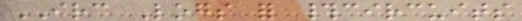IRC Logs for #circuits
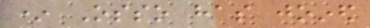* Osso has joined
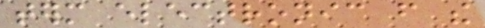term electronic from the
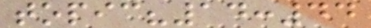topic?14:44
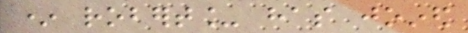* robert_ has joined
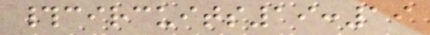#circuits19:19
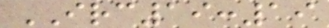IRC19:19
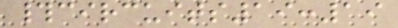#circuits19:19
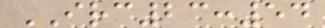IRC23:54
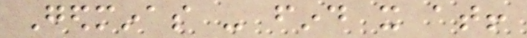Gedminas - find it at!
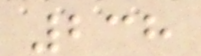238
